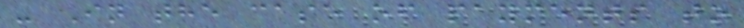- In the case of payments to
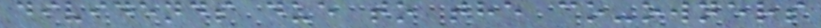dividends due to the co-owners
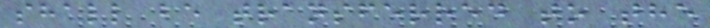shall be transferred to the
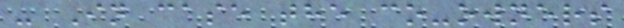- In case the co-owners
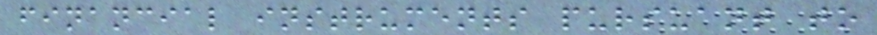financial instruments pursuant to
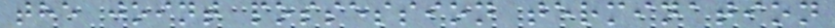the joint possession termination
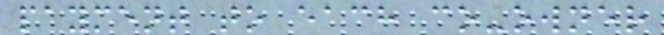payment to each co-owner
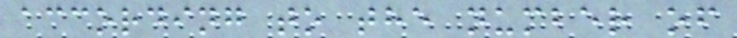according to the number of
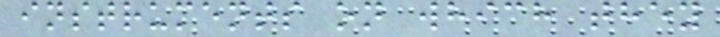instruments on which they
